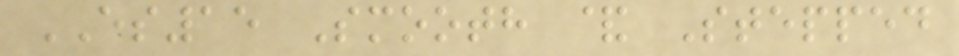ES15 Smooth & Stepped
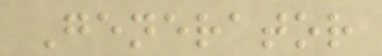Generator
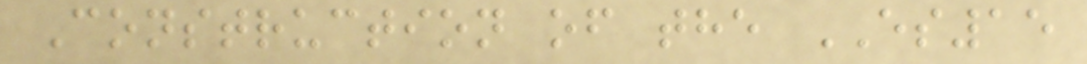Construction of the ES15
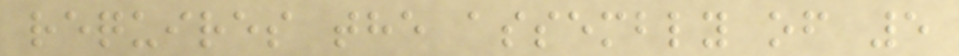requires the assembly of 5
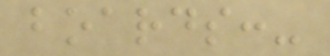boards:-
